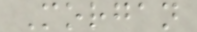Morgan
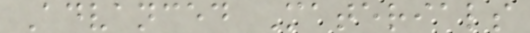Advanced Materials
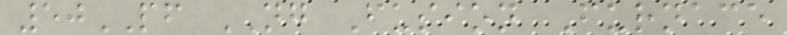50PF NG Fusion Furnace
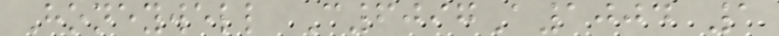Honeywell C6097A1004 1
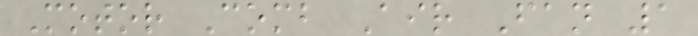Motor Comb Air Fan 1
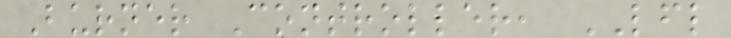Burner Controller, LFL
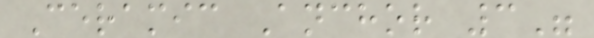Ceramic Anchor 3"
